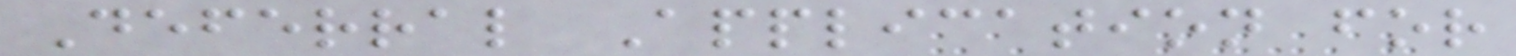Deferral Application for
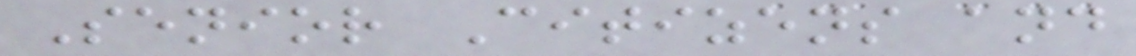Senior Citizens and
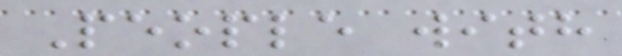People with
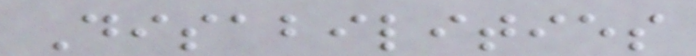Disabilities
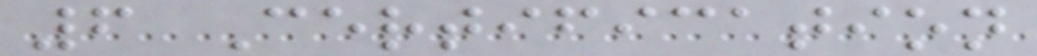6 Certification
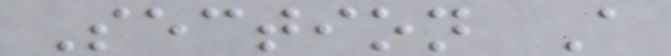Section A
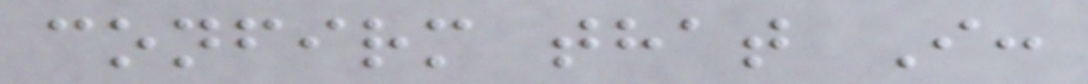confirm that I:
